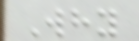Why
